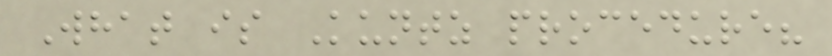What is Kuntz procedure?
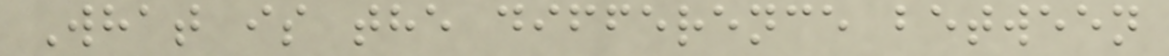What is the difference between
